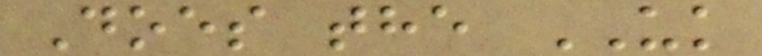Does the UK
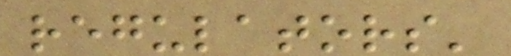regulators'
